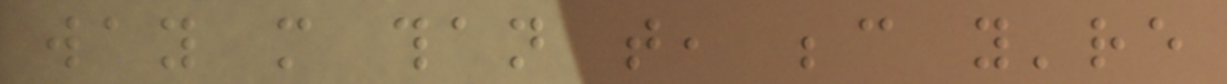way more than that, because you're
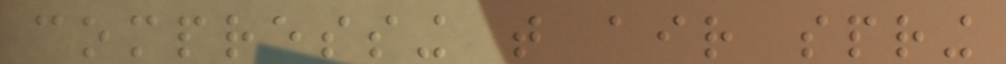compressing that air spring
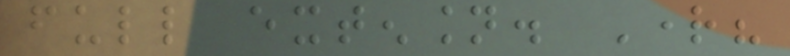full extension. Right?
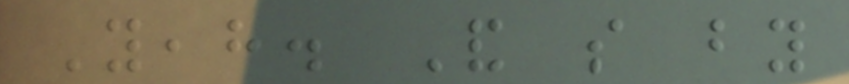Yeah. And so by
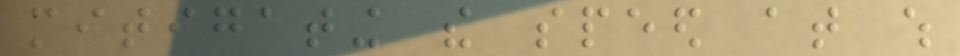mitigating the speed at which
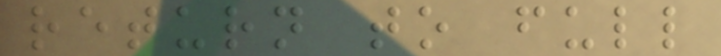return to full
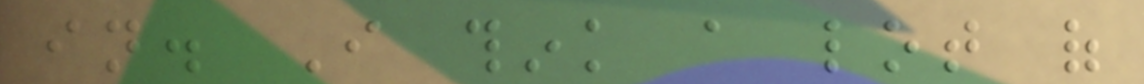in. I think a lot of
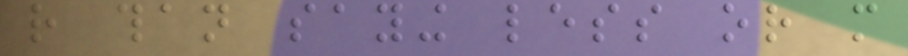rather than saying less or more
